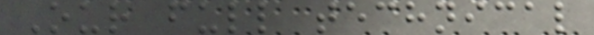Our full technical
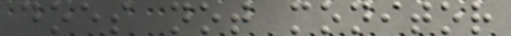does not monitor
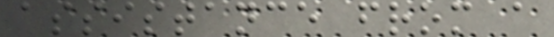assistance from a
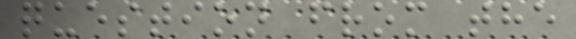question from the
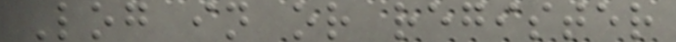Log in or register
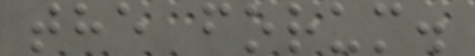the forum.
